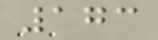173
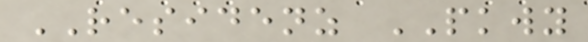RESIDENZ PKWY
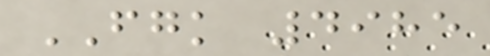FGK 4985
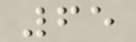65
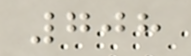708
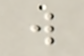w
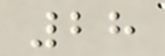28
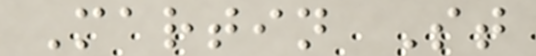Martin St
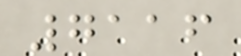7116
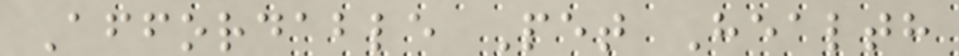Affordable Pet Health
